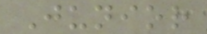Junior
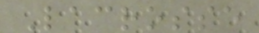Lacrosse
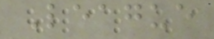League
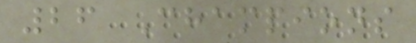26 Champions
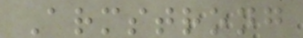Armstrong
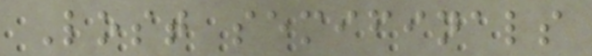Lost semifinals
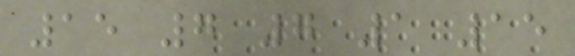15 7 7 1 15
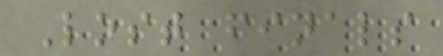Lost finals
